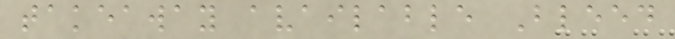takeaway available Bleed
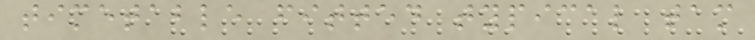timetable fitted typical tam
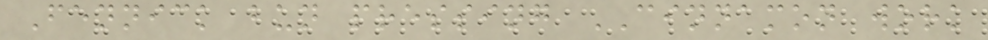Fennick bun pressing CINNAMON work
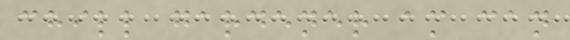chill gardener am can
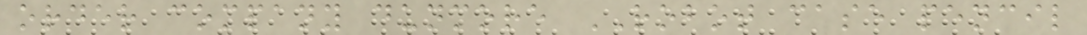order company dunmore ROBOT case pencil
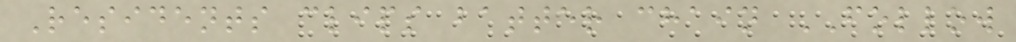Residents clips batter chain FOLLOW
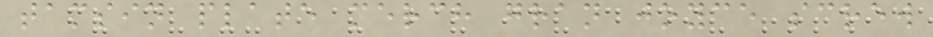tamsin plate merch gran joyce screw
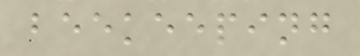beekeeping
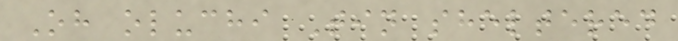Oh oluchi Tin sheltered
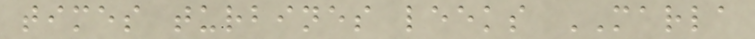times turbines leeks MARLA
